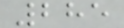285
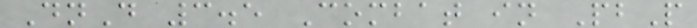DnD 3.5 Combat in PbP
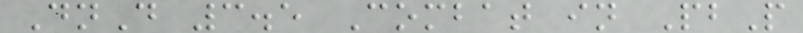DnD 3.5 Combat in PbP
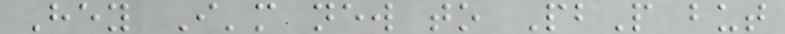Hey I'm new to PbP but
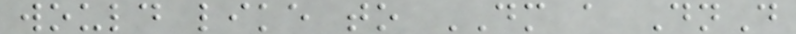would like to DM a DnD
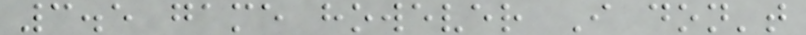3.5 game however I don't
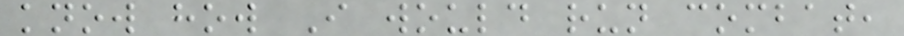know how I would run combat,
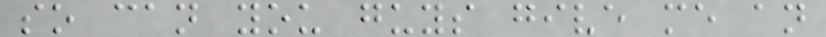so can you guys give me an
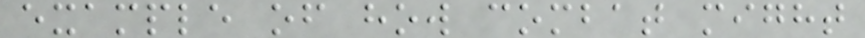example of how combat might
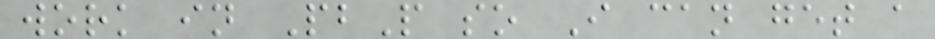work in PbP so I can get a
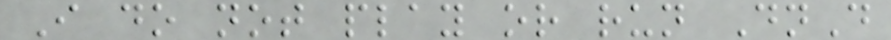I do not play or run DnD
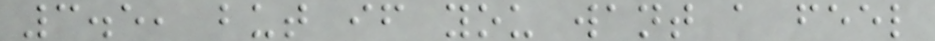3.5, but if you want a feel
